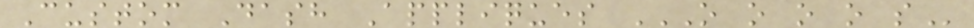Custom Dash Appliques O O O O S
